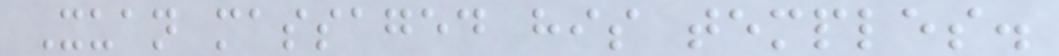Xuan massaged his temples.
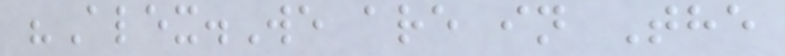"Alex.We are in The
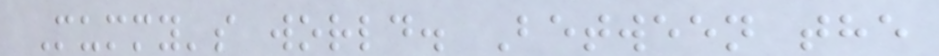Mummy's world. Between the
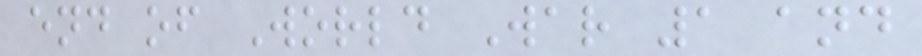end of World War 1 and
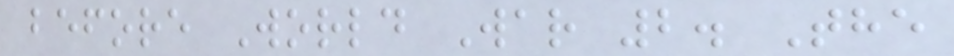before World War 2. The
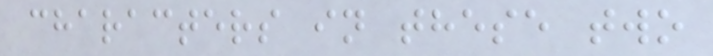characters in these two
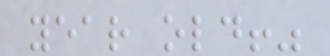year old!"
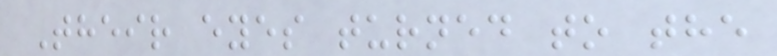Their eyes turned to the
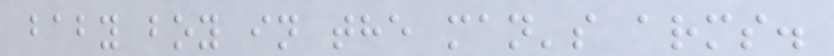baby boy in the man's arms.
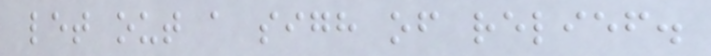let out a sigh of relief.
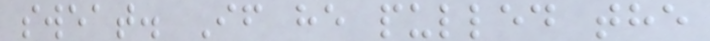sweat. If he pulled the
